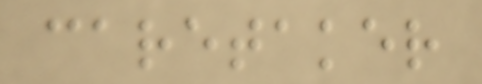caretaker
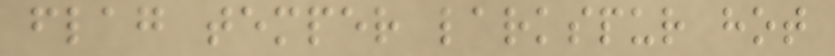flag temper larkspur hot
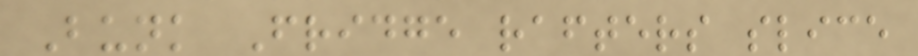Bunk Fridge rafters slice
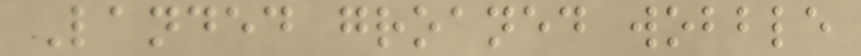Landed groaned wobble
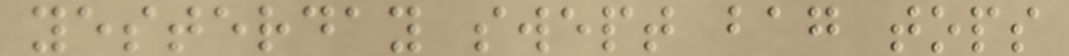yesterday swept bag tops
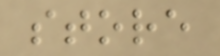store
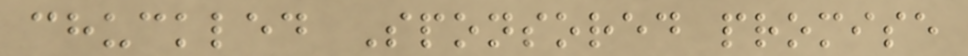chuckled Sponsored promise
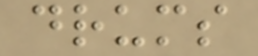drums
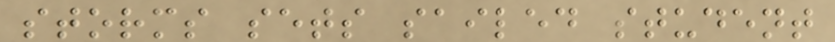storms sets sailed student
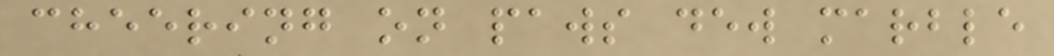cheering on paws dew marble
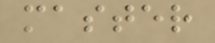master
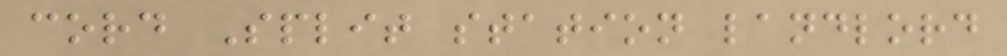cord Split station landlord
